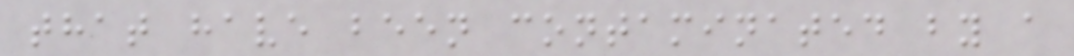that have been contaminated by a
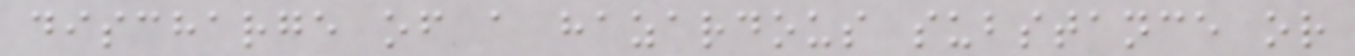discharge of a hazardous substance or
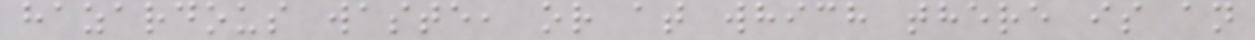hazardous waste, or at which there is an
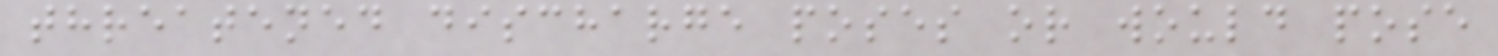threatened discharge poses or would pose
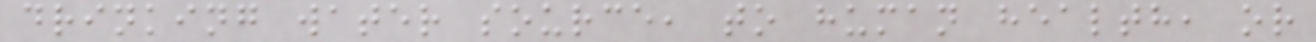drinking water source, to human health, or
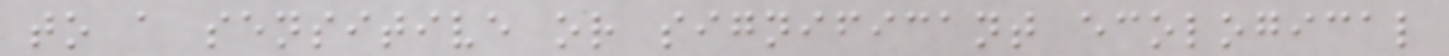to a sensitive or significant ecological
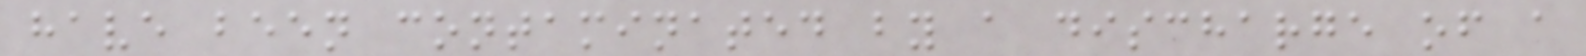have been contaminated by a discharge of a
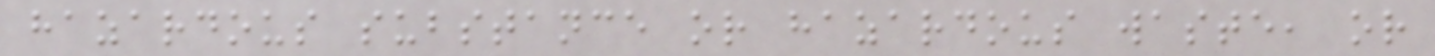hazardous substance or hazardous waste, or
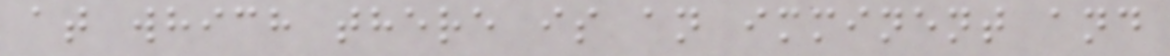at which there is an imminent and
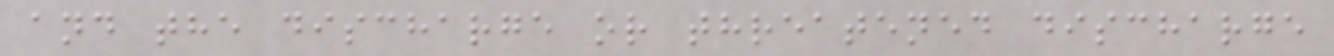and the discharge or threatened discharge
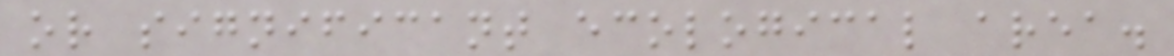or significant ecological area.
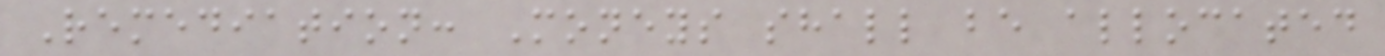Remediation: Moneys shall be allocated
